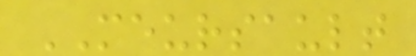MEURSAULT
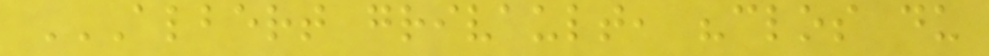ALBERT GRIVAULT, "CLOS DU
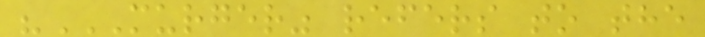"MURGER" REFERS TO THE
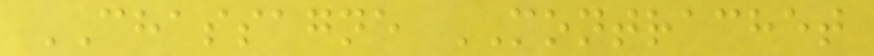CHASSAGNE MONTRACHET
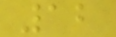12
